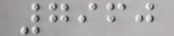7960
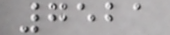7521
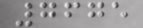7675
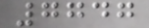7747
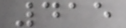415
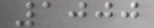1000
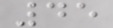45
